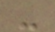-
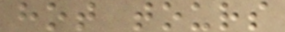hot tours
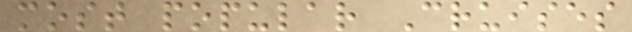most popular Cruises
